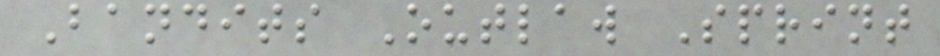Bandits Outlaw Sprint
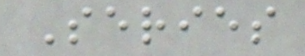Series
